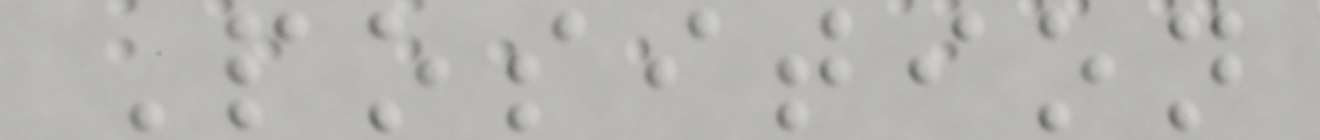Position
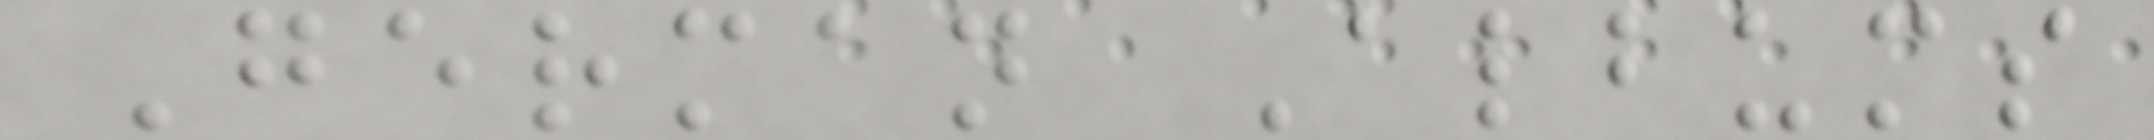German Albums
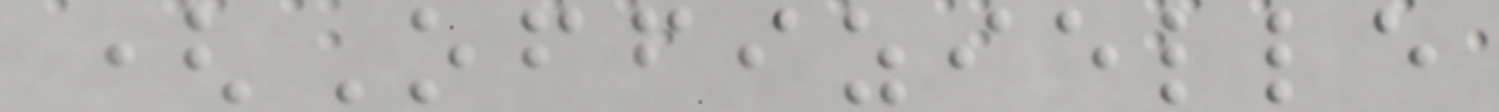(Offizielle
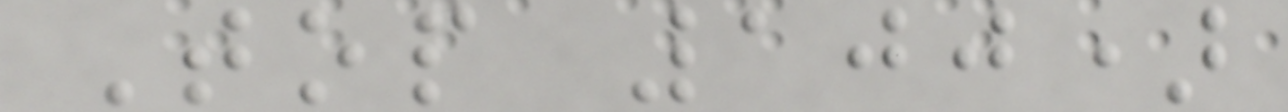Top 100)
